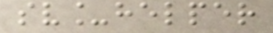sv_helper
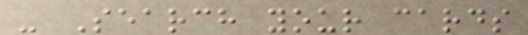- Search your cards
